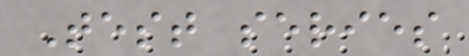Test series
